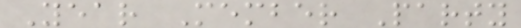Year Member Party
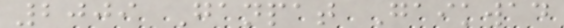2009 Ganpat Gaikwad
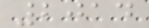2014
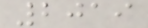2019
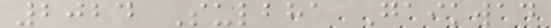2024 Sulbha Gaikwad
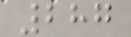287
